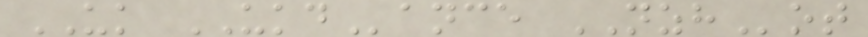UK UKDance NZHot
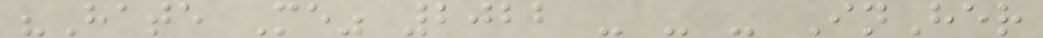"Hate Me" 2022 - - - InHer
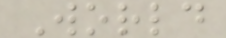World
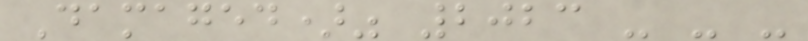Damaged)" 2023 - - -
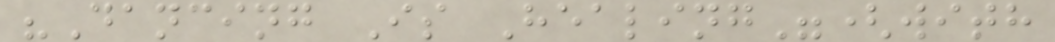"Dancing Is Healing"(with
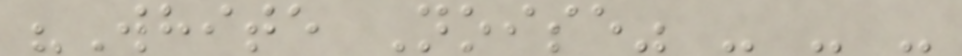"White Noise" - - -
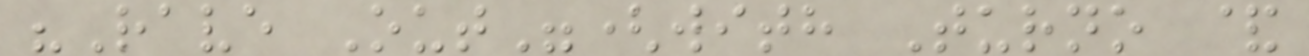"Rave Out"(with Turno &
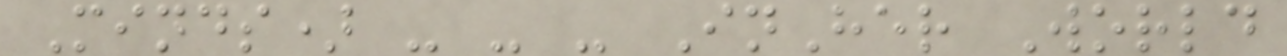Minds) - - - InHer World
